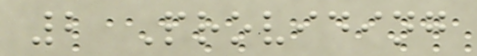2 Providing
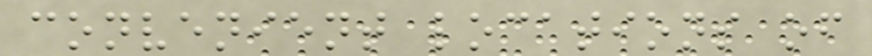convenient locations of
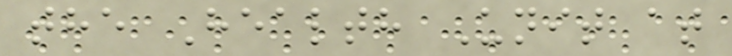the Health Unit at
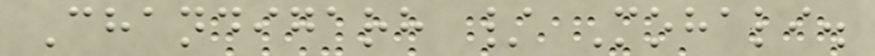Chandigarh / Mohali.
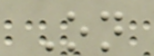On
